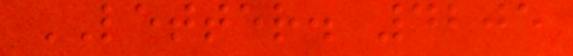LETTER. 4205
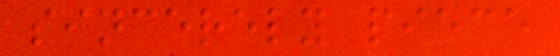sincerely piece
